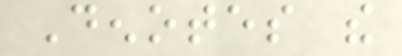Denotes the
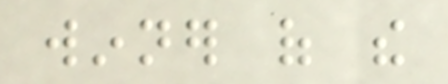winner of the
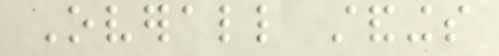Overall standings
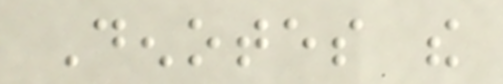Denotes the
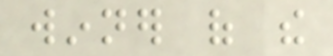winner of the
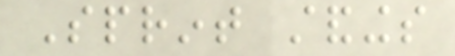Sprint standings
